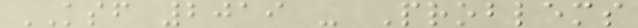KSF 2019 - Problems
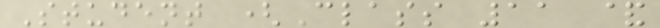Student (Class 11 &
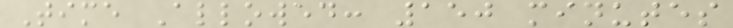Time Allowed: 150 minutes
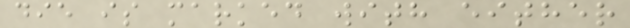die is marked with either
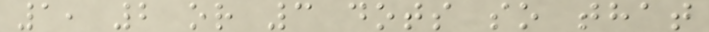1, 2 or 3 dots so that
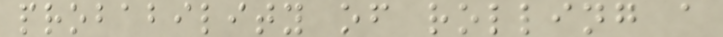probability of rolling a
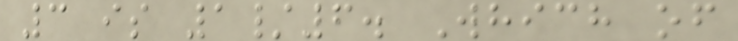3 is 1/6. Which of
